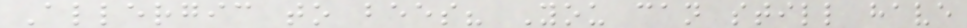Allergic to bees? You can still have
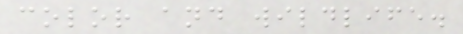color and wildlife.
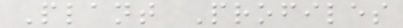Plant Profiles
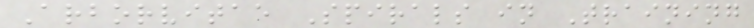Arborvitae Spirals in Training
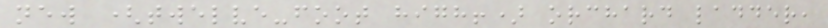new (twelve-foot high!) orchard ladder,
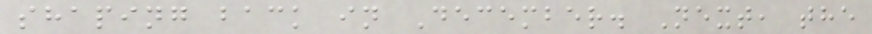shaping back in December. Next, the
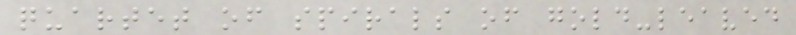quartet of spirals of gold-leaved
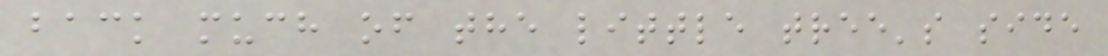back much of the little tree's side
